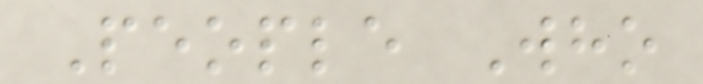People Who
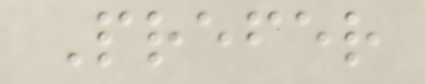Prefer
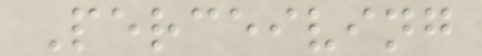Perceiving
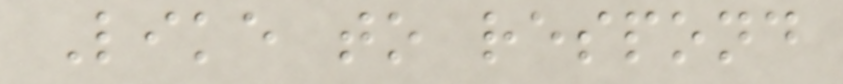Like to respond
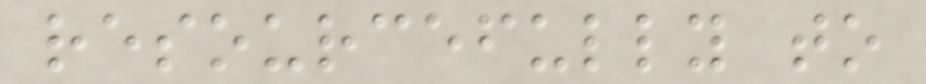resourcefully to
